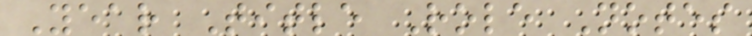Year Title Role Notes
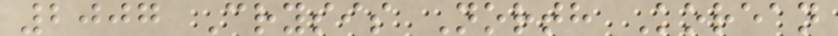2007 Crysis North Korean
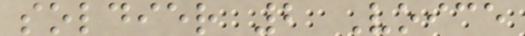soldier 2 Voice
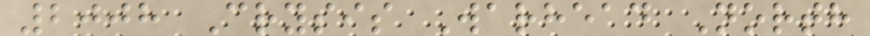2008 Crysis Warhead North
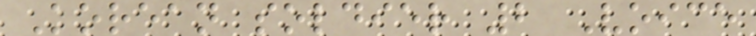Korean soldier 2 Voice
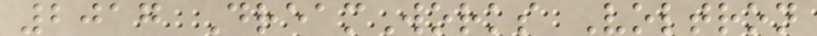2017 DreamWorks Voltron
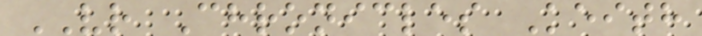VR Chronicles Keith
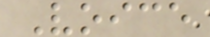Voice
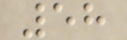58
